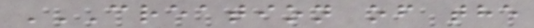CREATION OF THE
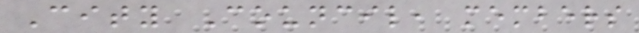City Council, members
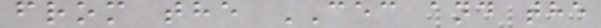from the CEC and the
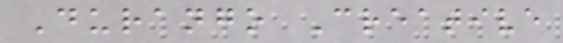Durango Creative
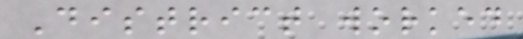District worked
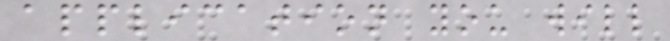application you will
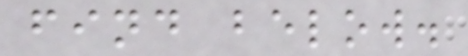find below.
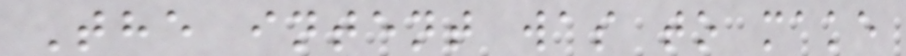The intent was to make
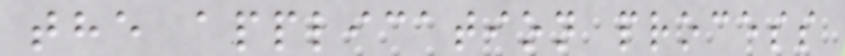the application process
